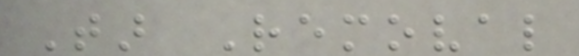Tar Removal
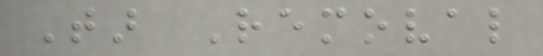Tar Removal
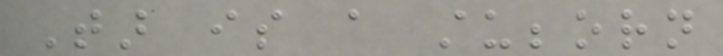Tar is a stubborn
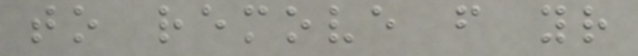to remove from your
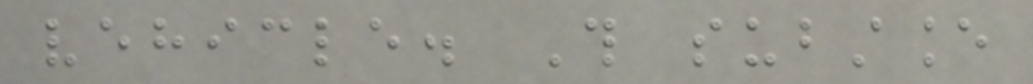vehicle. This substance
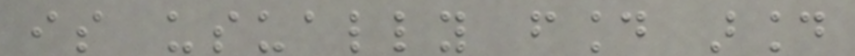is usually found around
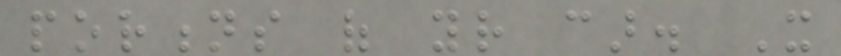portions of your car. It
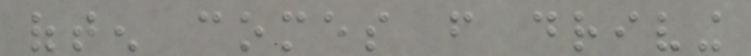often comes from driving
